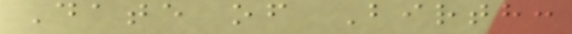Date of Birth:
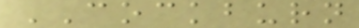COCKBURN
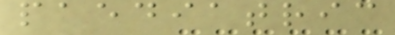paediatric
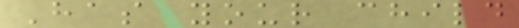Has your child
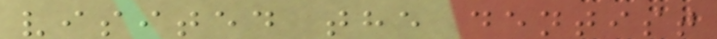visited the dentist
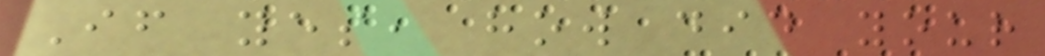If yes, how did your
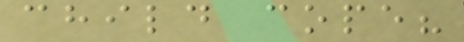child cope?
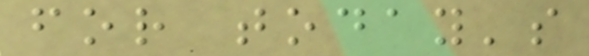for today's
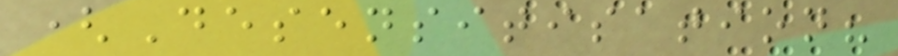(Desensitisation?
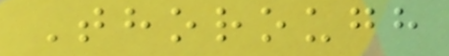Thorough
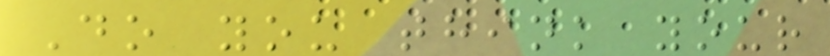Do you think your
